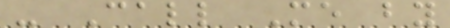- Call Me by
